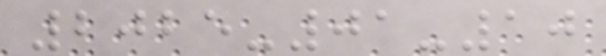2025-01-10
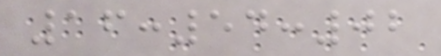16:54:02
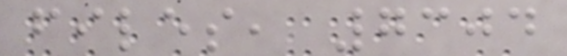files, 7304
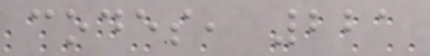codes, 221
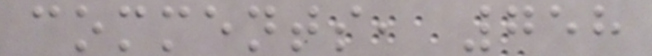comments, 758
